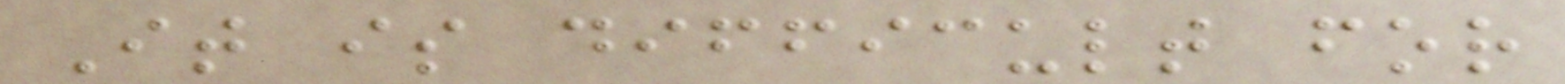It is difficult for
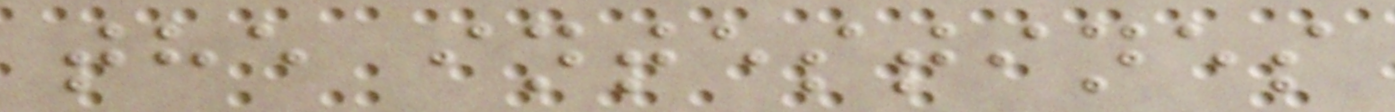the intestines
